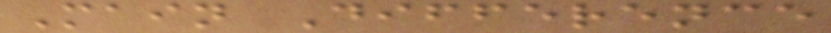Main Difference
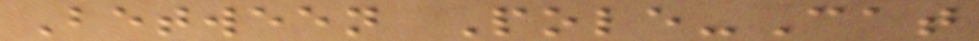Between Pole-Cat
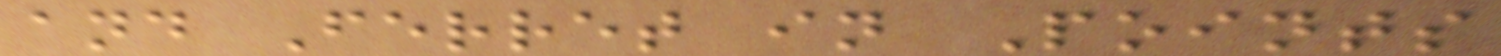and Ferret in Points
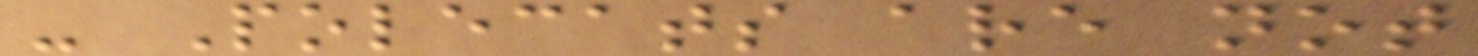- Polecats are not
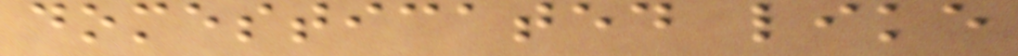domesticated like
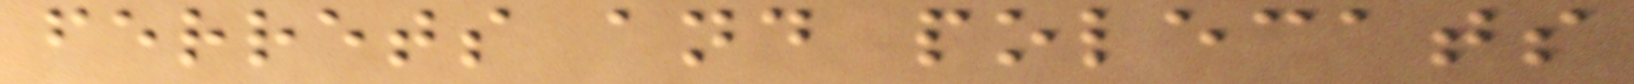ferrets and polecats
